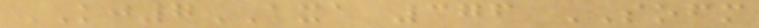KJ7AXA 376 SOFM
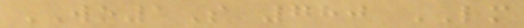WO1S 780 LM
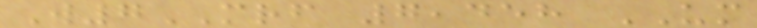W7MRF 7,458 UM
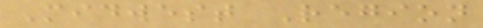Midwest Region
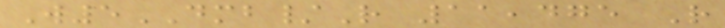W5DMB/R 11,475 R
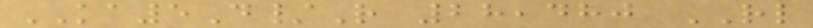KA5D/R 28,480 RL
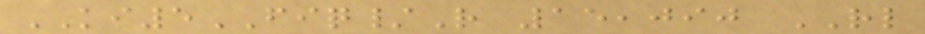KI5FIQ/R 15,090 RL
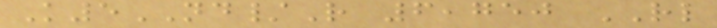K5ND/R 6,750 RL
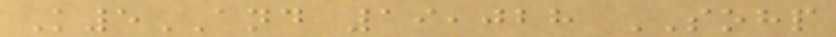K5AND 19,028 SOHP
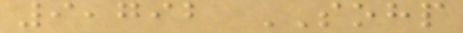9,792 SOHP
